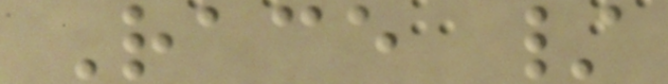Race /
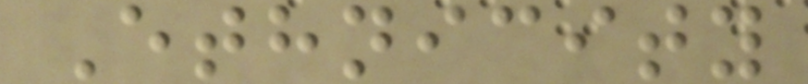Ethnicity
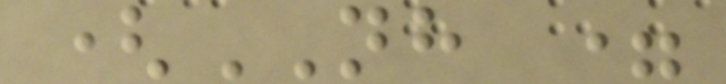(NH =
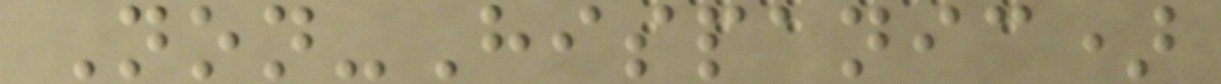Non-Hispanic)
